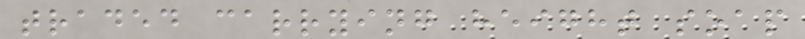traded carrying height soap
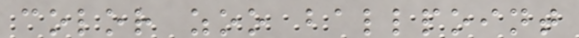color zoo ballpoint
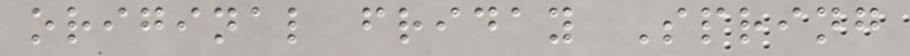original friday Spring
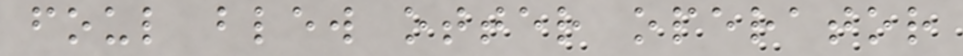foul blew otter operator
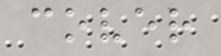cover
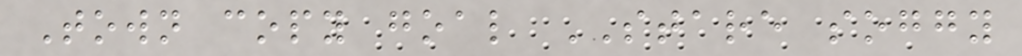Town copy goal STARE soggy
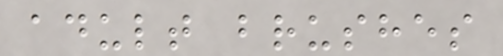adult brushes
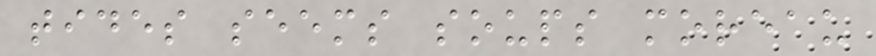tides seems soups moreau
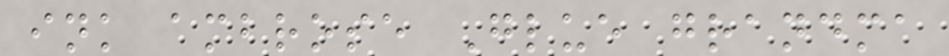ink ambrose Glue grandma
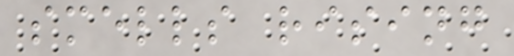smells rising
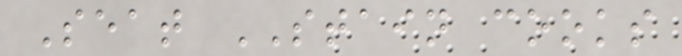Seat STAIN cooks
